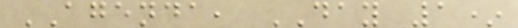AGENDA, DAY 1*
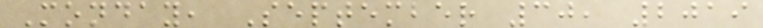Monday, September 30, 2019
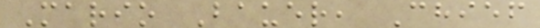Mario Bauer, Chief
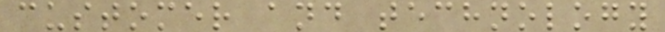customer and technology
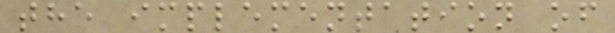the implementation of
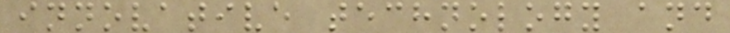innovative technology and
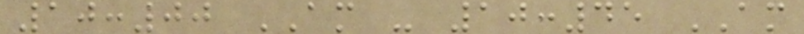10:00 AM - 10:45 AM
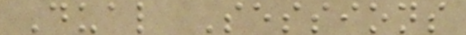Dual Sessions
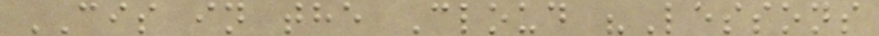CIS in the Cloud "Lessons
